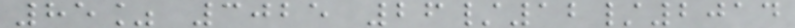85% 3025 26/12/2014
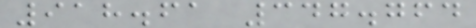918.61 347.764
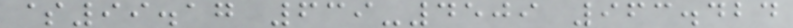$99.17 639-4509 963.424
